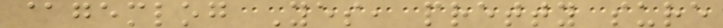@gemlog Yes, pretty sure
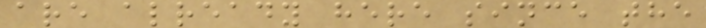are already here since the
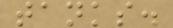tanks.
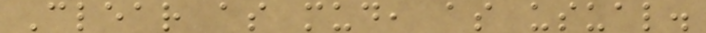Clear as mud, as usual.
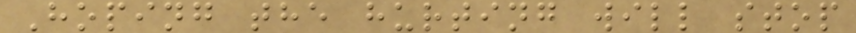Hoping the hurting will stop
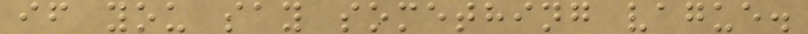if you say something vague.
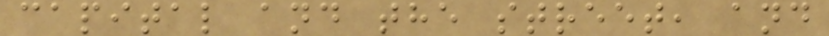capital and the street, and
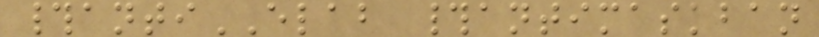#antiELAB #antimaskban
